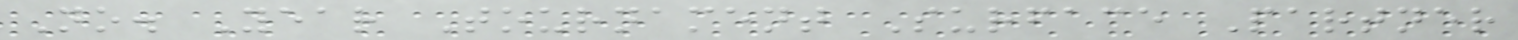No. Year Tournament Surface Partner
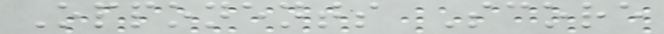Opponents Score
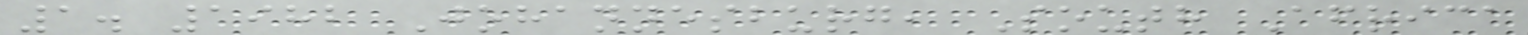1. 1982 Johannesburg, South Africa
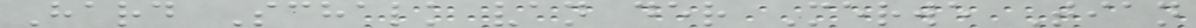Hard Schalk van der Merwe Tian
